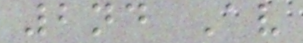2nd Av
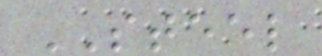STEEL
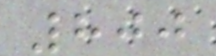800
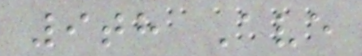9th Ave
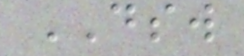DSW
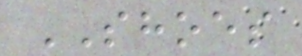SHOES
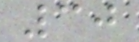30
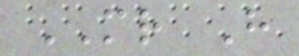MR H
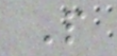P
